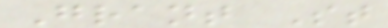Grant St
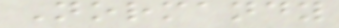Normandy
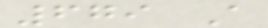679 A
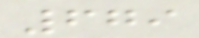679
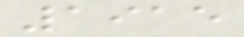1915
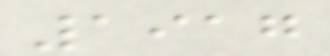1917
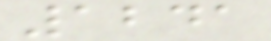1241
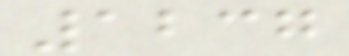1237
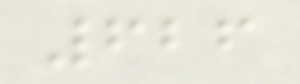626
